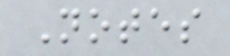Notes
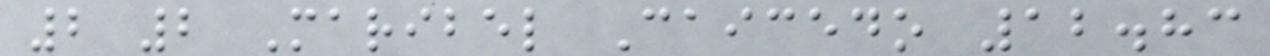2 2 Maribel Caicedo 12.83
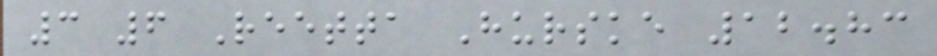3 6 Reetta Hurske 12.83
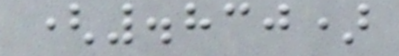(.830)
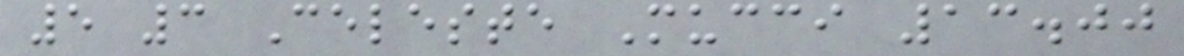5 3 Celeste Mucci 13.00
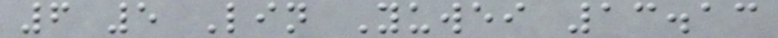6 5 Lin Yuwei 13.13
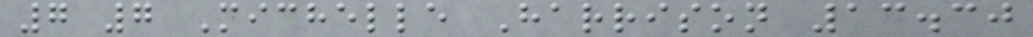7 7 Michelle Harrison 13.30
